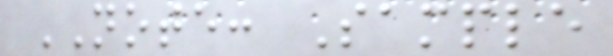NOTE: Sample
